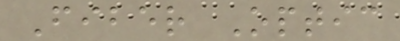Fiber Optic
